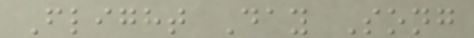Flight Day Song
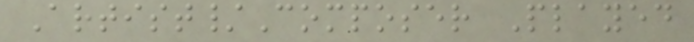Artist/Composer Played
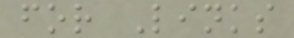for Links
